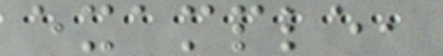example,
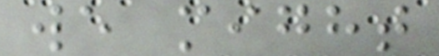we might
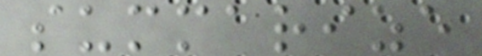summarize
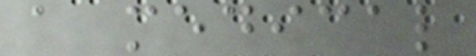a medical
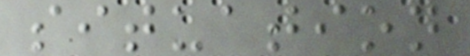situation
